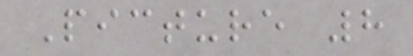Picture 8
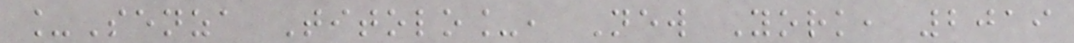_Senza Titolo_, New York, 2019
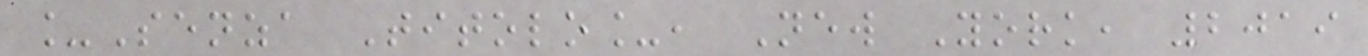_Senza Titolo_, New York, 2019
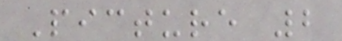Picture 2
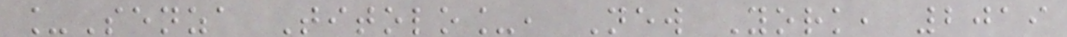_Senza Titolo_, New York, 2019
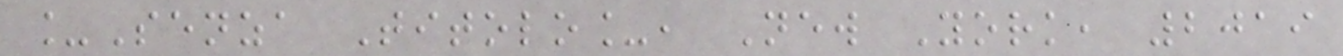_Senza Titolo_, New York, 2019
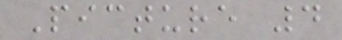Picture 4
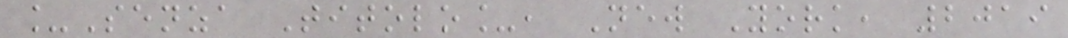_Senza Titolo_, New York, 2019
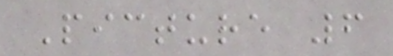Picture 6
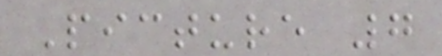Picture 7
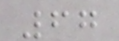67
